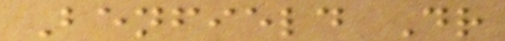Benfield Dr
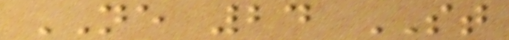NE 24 ST
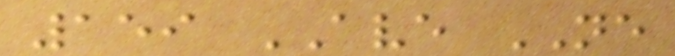159 AVE NE
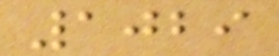1029
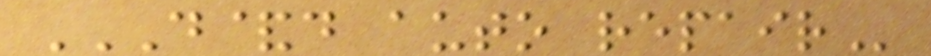D&D AUTO REPAIR
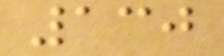130
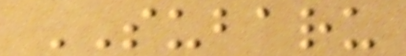SUBARU
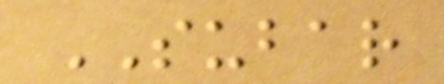SUBAR
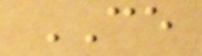CE
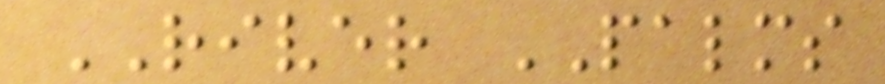RIVER PALMS
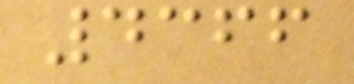4366
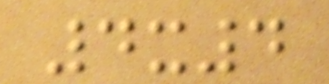4x4
